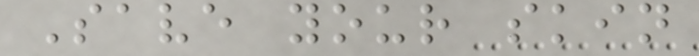Save your skin
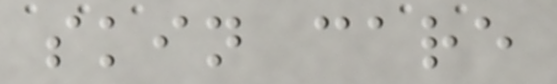skin care
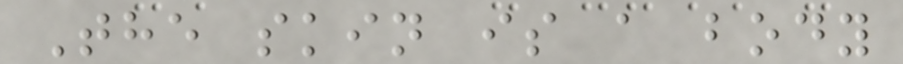The skin is a body
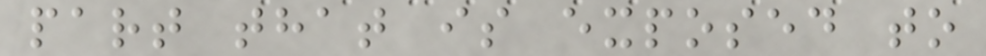part that is exposed to
